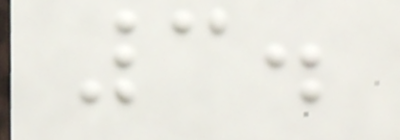3.
